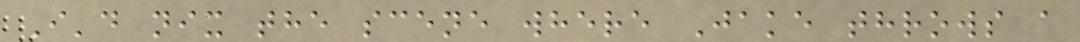I'd nix the scene where Jake throws a
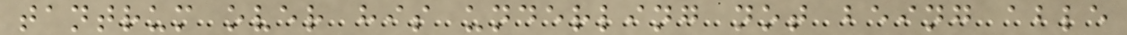tantrum over his underling not being able
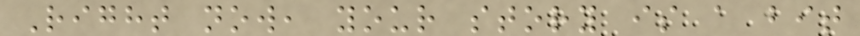Right now, your story is a bit
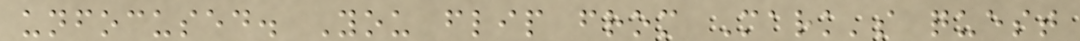unfocused. You flip from Mark's quest
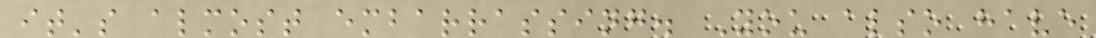it's almost embarrassing. You also have
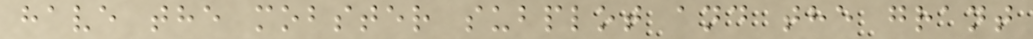have the mobster subplot and the grant
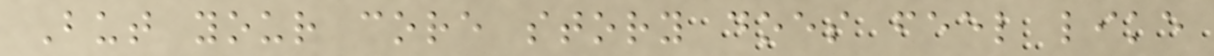But your core story does feel like
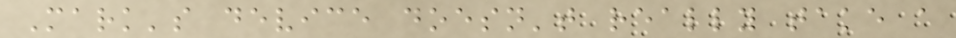Mark's device doesn't really take a
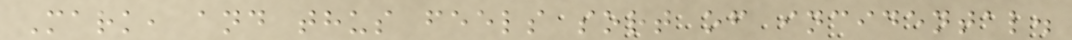Mark, and thus feels sort of incidental.
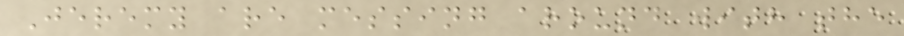Jeremy are messing around with the
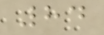84
